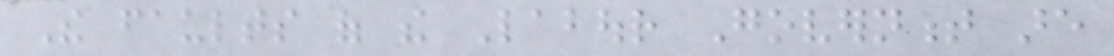The faults of the Labour Government are
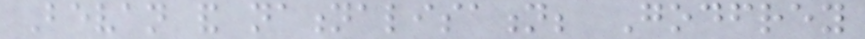Bevan and nationalisation; Godfrey
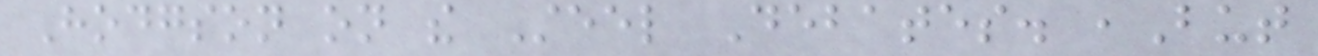Hodgson on the Steel Debates. ,But
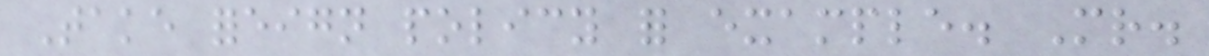Take foreign policy for example. Mr.
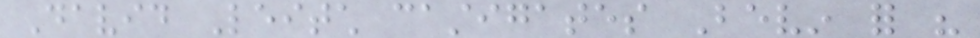David Leitch castigates Bevin for his
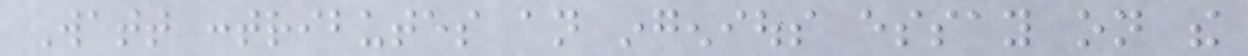Watt contributes an ingenious essay on the
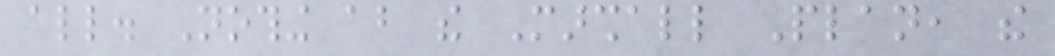all. Nothing about the Marshall Plan, the
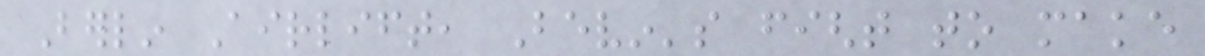Berlin Airlift, Bevin's fight to make
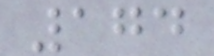174
